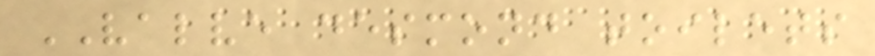VALVE desmond toilets
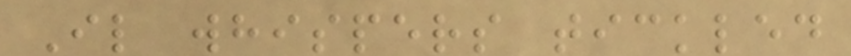Il whispers tickled
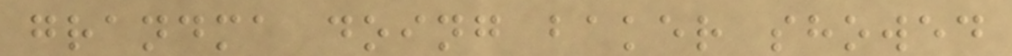grandma doing baker showed
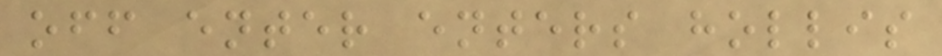off enter enters hollis
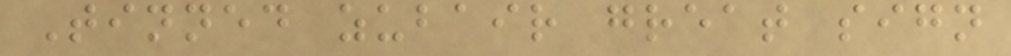Tinned zubair great sign
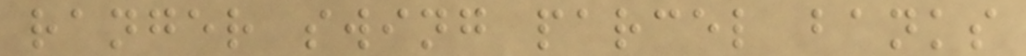ranger swing parcel banks
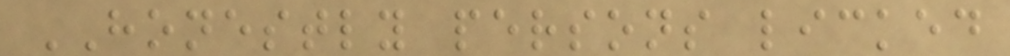HONESTLY persons licked
